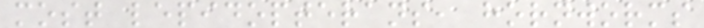most lepidopterans, hornworms
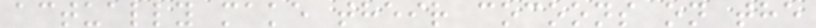actually make their cocoons on the
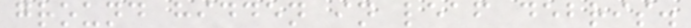ground hidden in leaf debris.
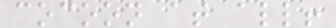cocoon at all!
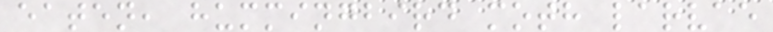eaten, hummingbird moth larvae
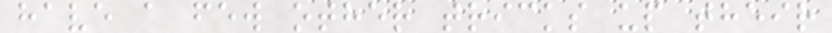have a few other tricks up their
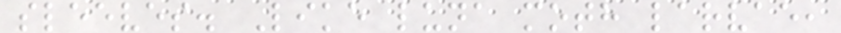sleeves. Like luna moth larvae,
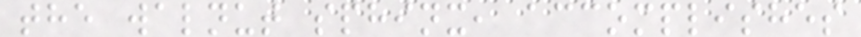the walnut sphinx, accomplishes
